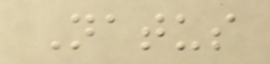Natus
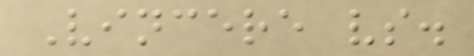Vincere vs.
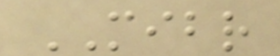MIBR
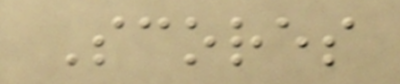Scores
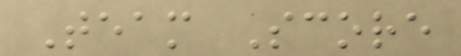Team Score
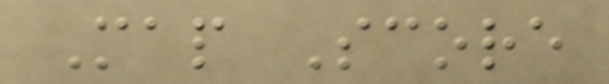Map Score
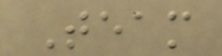Team
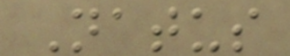Natus
